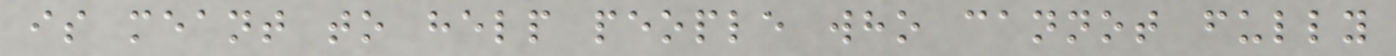is meant to help people who cannot fully
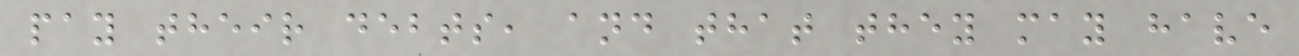pay their debts, and that they may have
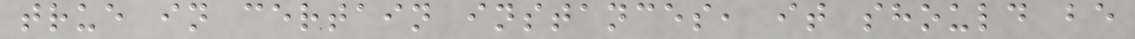true in certain instances, it should be
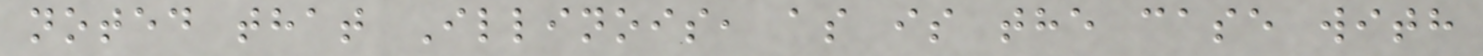noted that Illinois, as is the case with
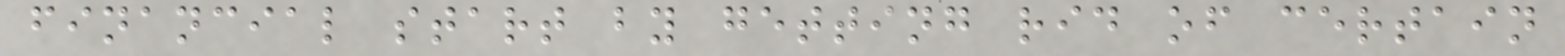financial start by getting rid of certain
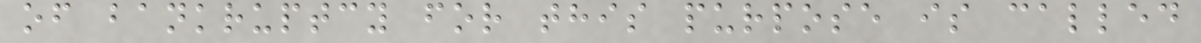of bankruptcy for this purpose is called
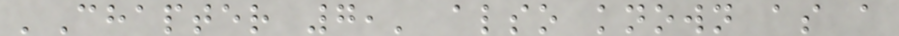'Chapter 7,' also known as a
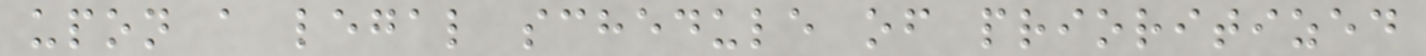upon a legal schedule of prioritized
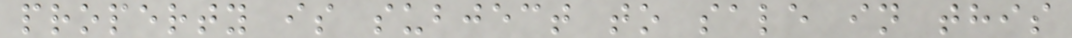property is subject to sale in this
